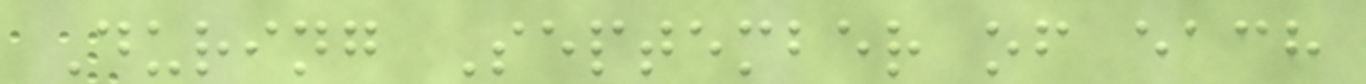During September of each
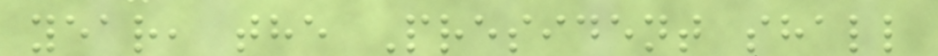year, the President shall
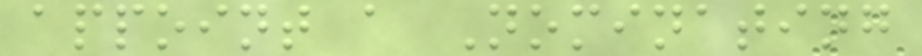appoint a Nominating
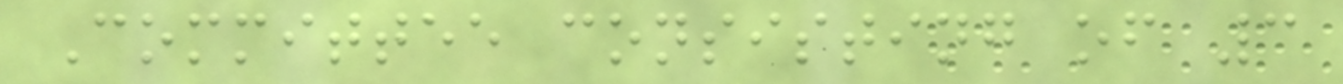Committee consisting of 3
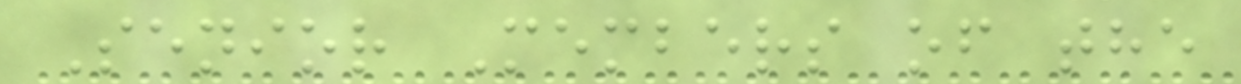Senior Members of the
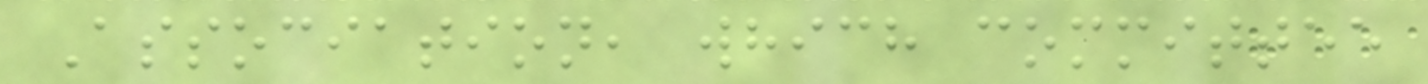Association, which committee
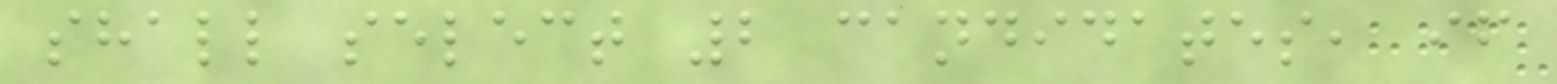shall select 2 candidates, if
